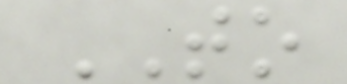TO
